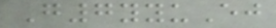G7yyuEj
